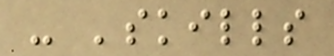- 'skills
